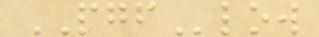PGFlow
